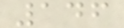146
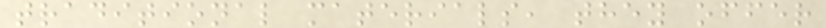traditional materials, they offer
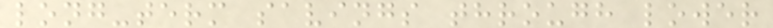long-term savings through lower
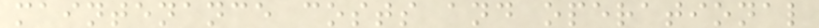maintenance costs and operational
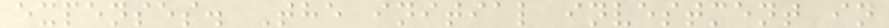expenses. The initial investment in
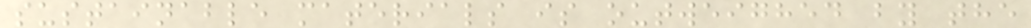sustainable materials is outweighed by the
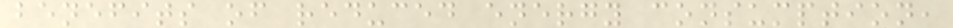benefits of reduced energy consumption,
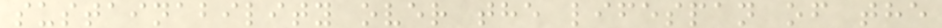sustainability over the lifespan of the
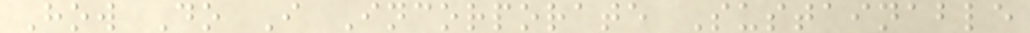How Do I Incorporate Sustainable
